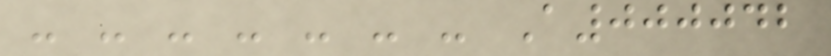- - - - - - - A000042
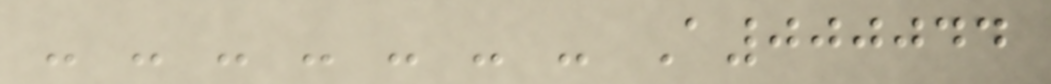- - - - - - - A000044
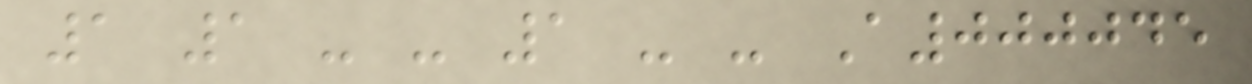1 1 - - 1 - - A000045
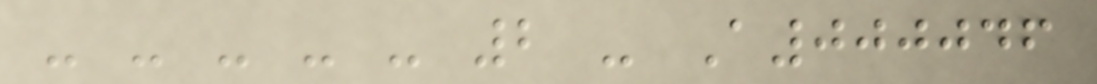- - - - - 2 - A000046
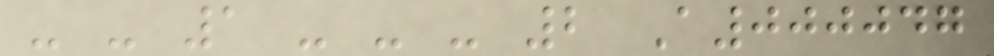- - 1 - - - 2 A000047
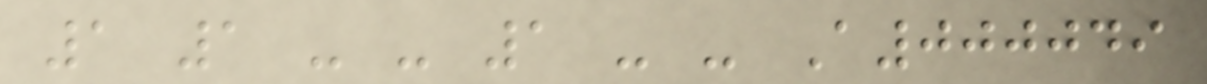1 1 - - 1 - - A000049
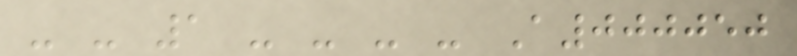- - 1 - - - - A000050
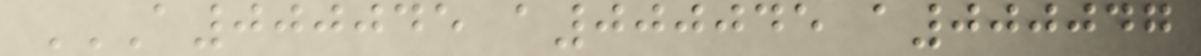A000045 A000045 A000047
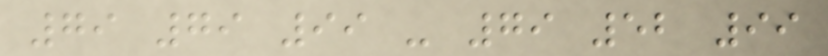79 79 99 - 79 52 99
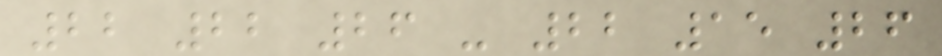22 22 26 - 22 15 26
